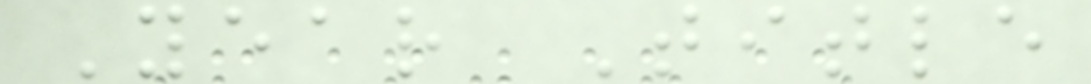Year Title
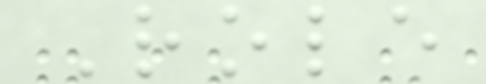Role
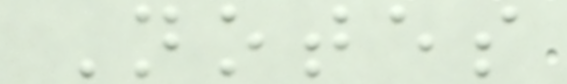Notes
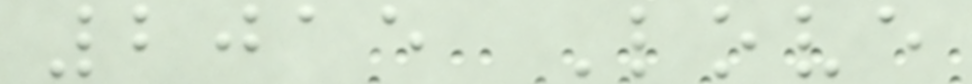2015 Love
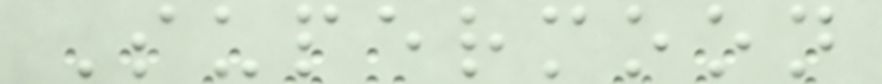Supermoon
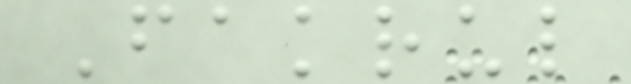Fakrul
